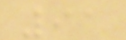91
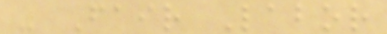- Fair Labor
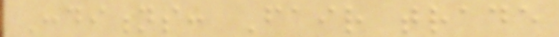Conditions: Fair trade
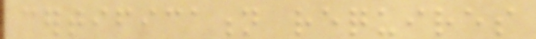certification requires
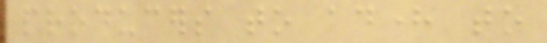producers to adhere to
